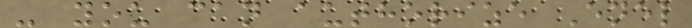- you can authorize Enel
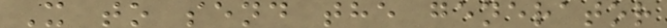X to send the generator
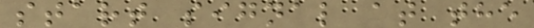start signal at the
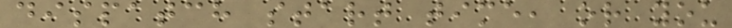dispatch start time, or you
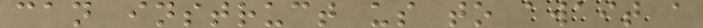can instruct us to await a
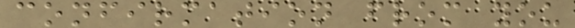confirmation from you
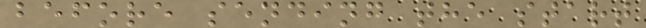before sending the start
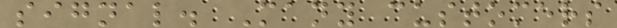signal. Many customers
